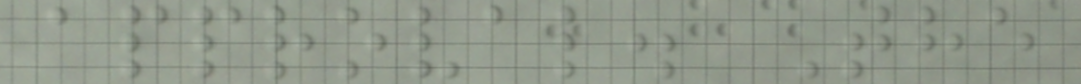approval. The
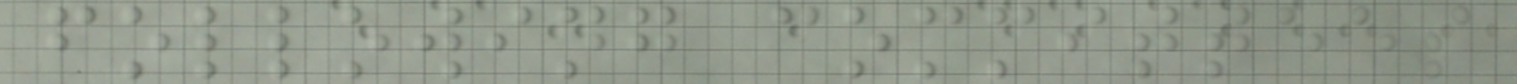following committees
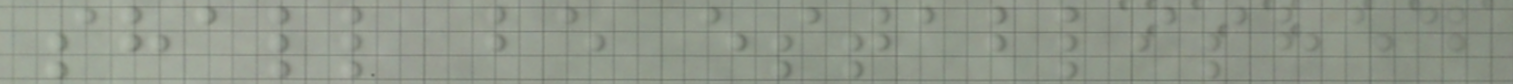shall be established
